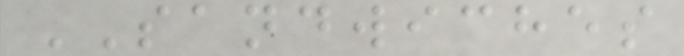SANDWICHES
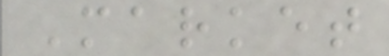Market
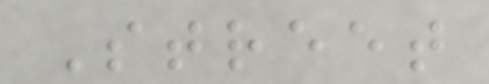Street
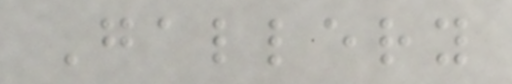Gallery
